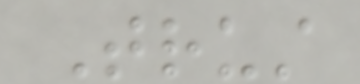Trust
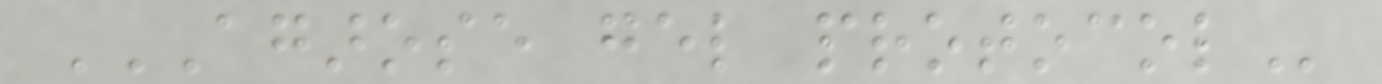AGAROSE GEL PROTOCOL
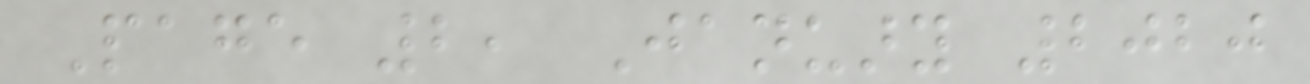Page 2, January 2020
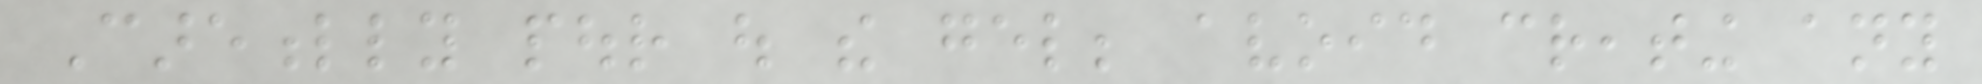Carefully pour out the gel; avoid creating any
